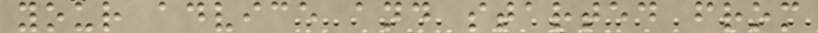your advice and started from
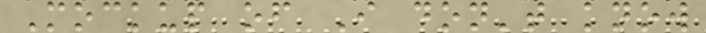Mockup of I don't know
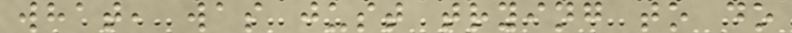what, was just trying to do
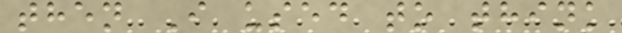then I used to think
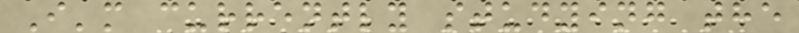I'm currently studying the
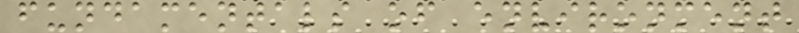fundamentals of environment
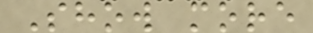Show more
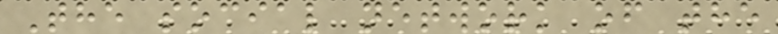The social network of the
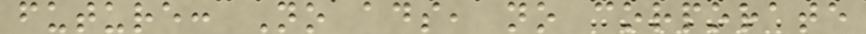future: No ads, no corporate
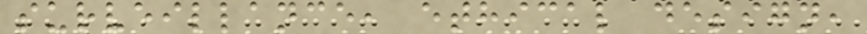surveillance, ethical design,
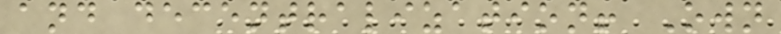and decentralization! Own
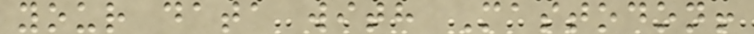your data with Mastodon!
